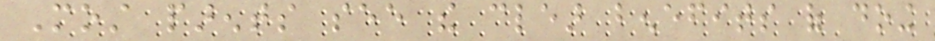Most parents see the clear benefits of doing
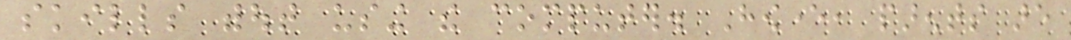skills without using the computer. However, parents are
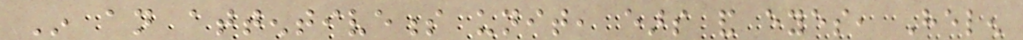In an attentiveness unit, ears and eyes, Helen
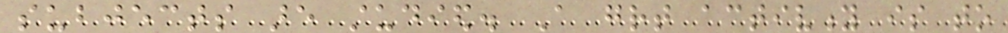subjects are studied. A great activity is to
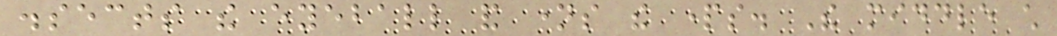dissects the eyeball and names the parts. The middle child
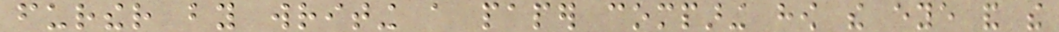further by writing a paper comparing how the eye and the
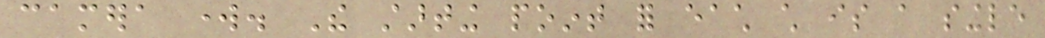camera work. The starting point for each child is a single
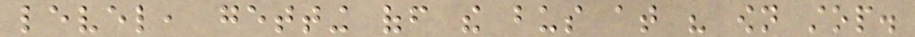level, getting off the bus at his own stop.
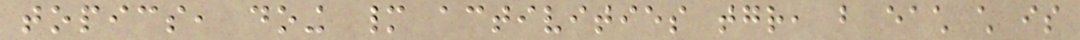topics, doing many activities together, but each child is
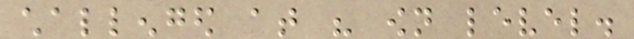challenged at his own level.
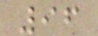96
